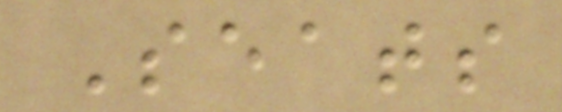Seats
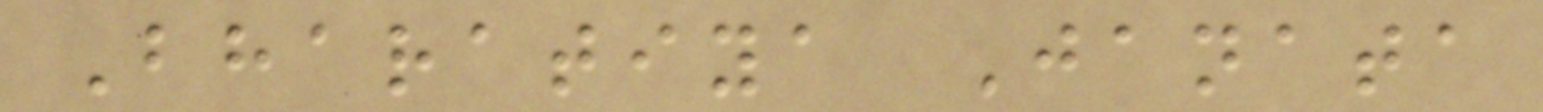Bharatiya Janata
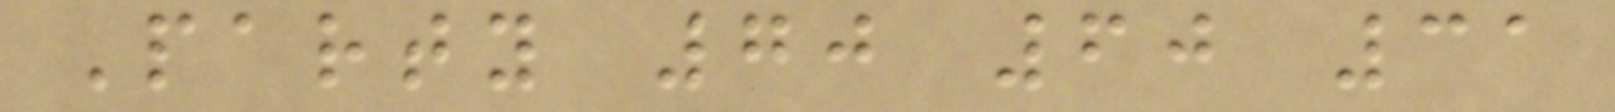Party 70 60 31
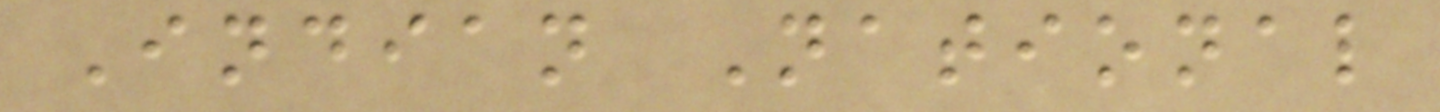Indian National
